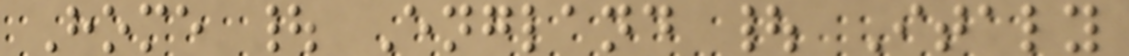Home | England | Italy
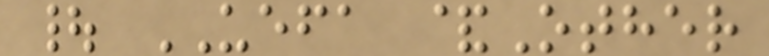| UEFA &Other
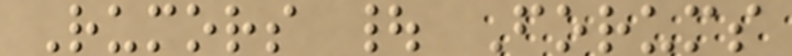Rumors | Forums
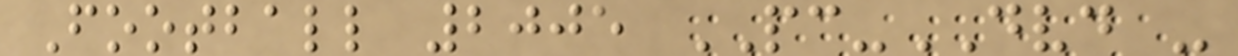Football 2005 PC-DVD -
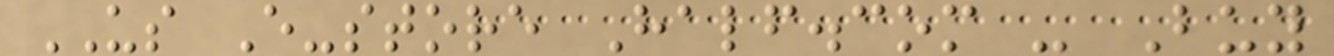US E-store Half.com - Buy
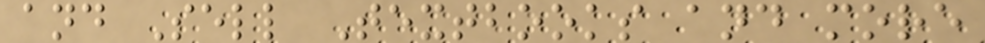and Sell Textbooks and more
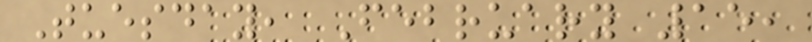Tuesday, February 15,
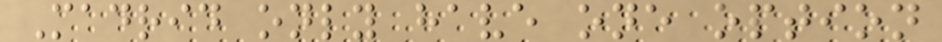Madrid only have one option
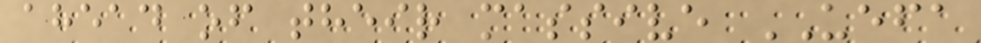ahead of their massive UEFA
